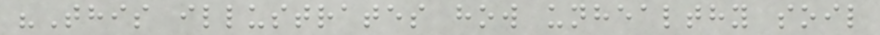"This illustrates how unhealthy soil
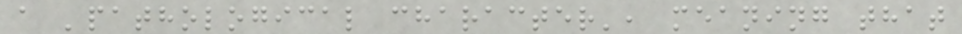a 'pathological character', meaning that
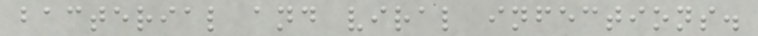bacterial and viral infections.
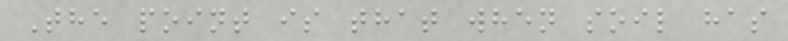The point is that when soil has
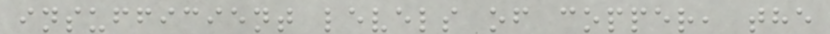insufficient levels of copper, the
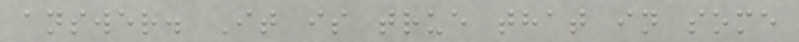answer. It is true that in some
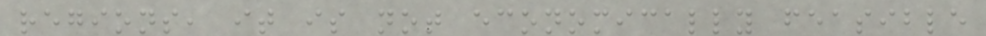regions, it is not economically feasible
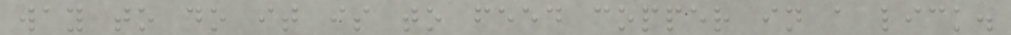way to do it is to feed copper in a lick.
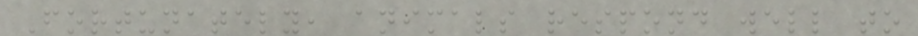Fortunately, animals respond well to
